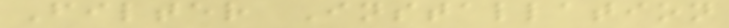Filter Installation
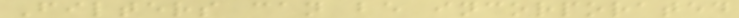Filters can be incorporated
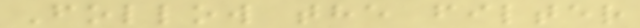Follow the filter
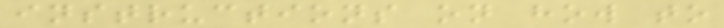instructions on how to
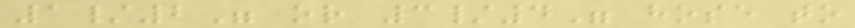1/2" or 3/4" hose to
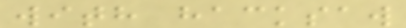with hacksaw
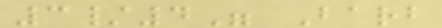3/4" Barb
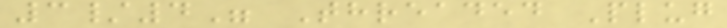3/4" Threaded Plug
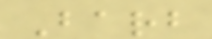Barb
